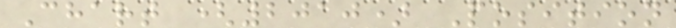Chart (2010) Position
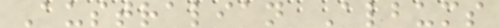Australian Albums
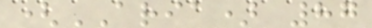(ARIA) 87
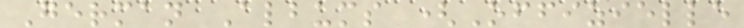German Albums (Offizielle
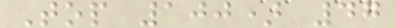Top 100) 47
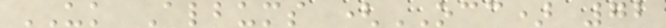UK Albums (OCC) 72
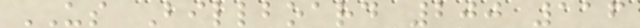US Billboard 200 116
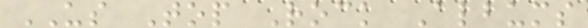US Top Rock Albums
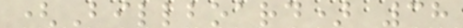(Billboard) 38
